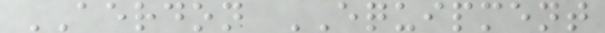AERDON EQUIPMENT
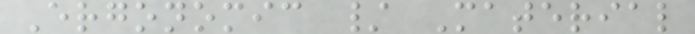Ergonomic / Material
